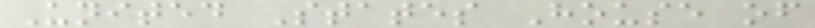United States House of
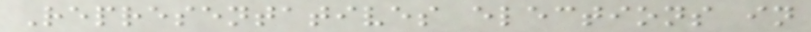Representatives elections in
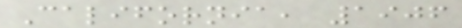California, 1906
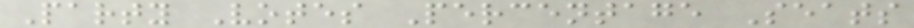Party Votes Percentage Seats
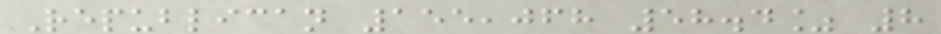Republican 155,068 58.4% 8
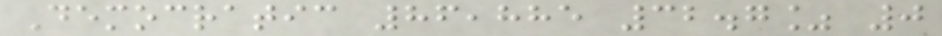Democratic 86,885 32.7% 0
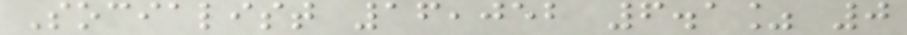Socialist 16,052 6.1% 0
